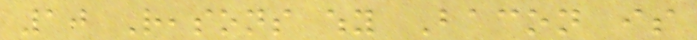10 Reasons why Bacon is
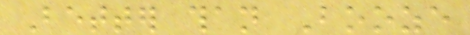Better than Booze
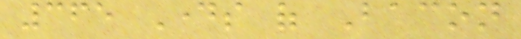365 Days of Bacon
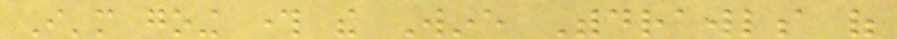I'm going through the Wine Withdrawls of
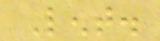Lent.
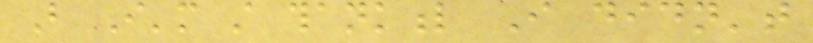But I'm still thankful I didn't
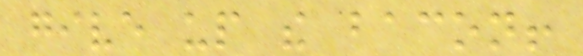give up the bacon!
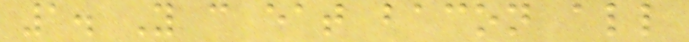1. You can eat bacon all
